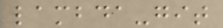lambda-git
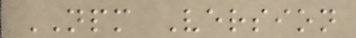NPM Version
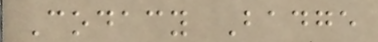Codacy Badge
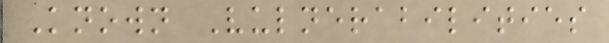Known Vulnerabilities
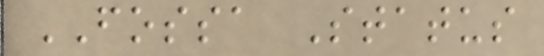FOSSA Status
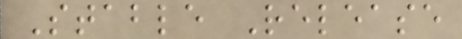Stable Release
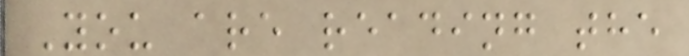You are reading the
